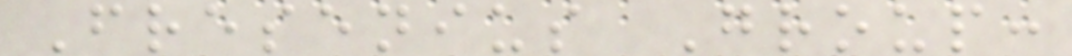Fresenius Group:
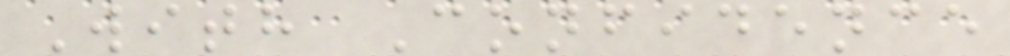With Confidence
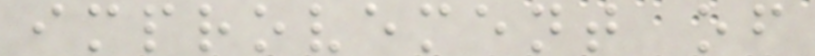improvement of
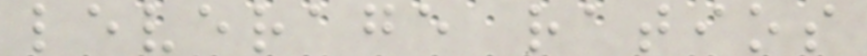leverage ratios
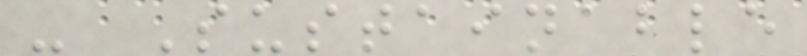- Sustainable
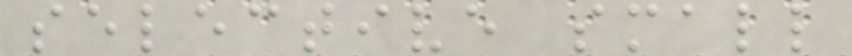selective small
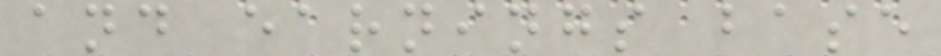and earnings base
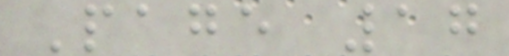Page 17
